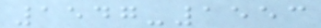1547-1553
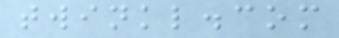twinkl.com
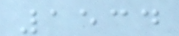1534
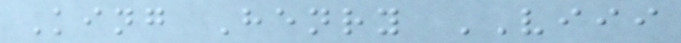King Henry VIII
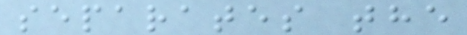separates the
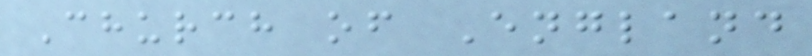Church of England
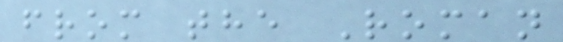from the Roman
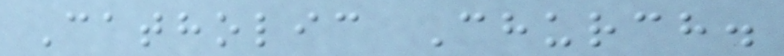Catholic Church.
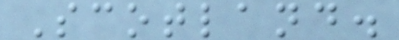Scotland.
